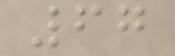67
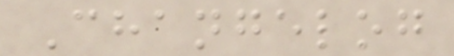Changelog
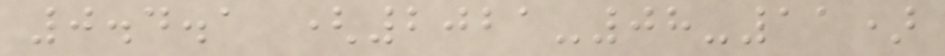0.4.1 (2021-08-11)
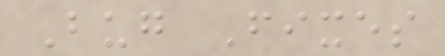Bug Fixes
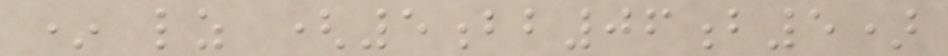* lz (5bb06b5)
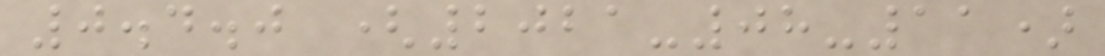0.4.0 (2021-08-11)
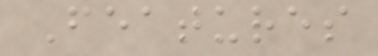Features
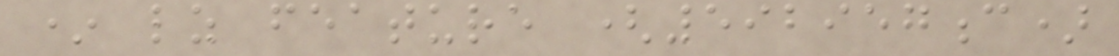* lz feature (592957c)
